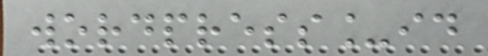wordpress_id
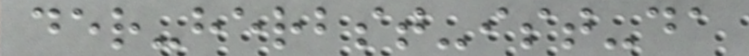der-herbst-ist-da
